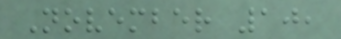November 10,
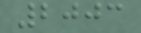2003
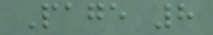Page 8
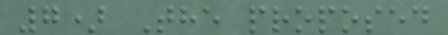7) The proposed
